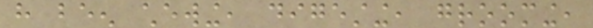have been chewing, digesting, grooming,
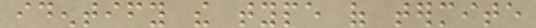identify the type of termite
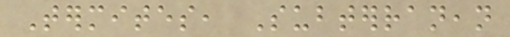Termites, Subterranean
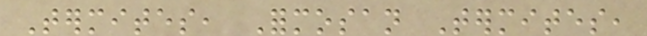Termites, Formosan Termites,
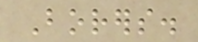Borers.
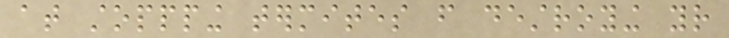at stoppping termites from destroying your
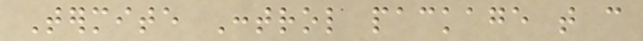Termite Control package that can
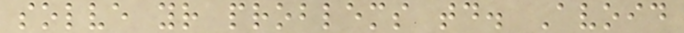solve your problems today. Avoid
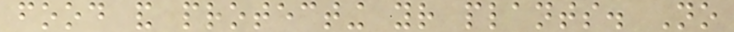food and protecting your plants. No
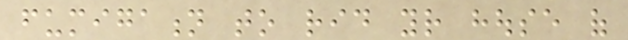fumigation to rid your house of
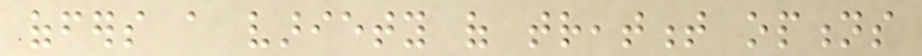offers a variety of treatment options
